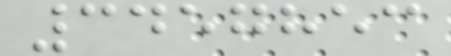3457853
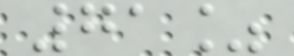71%
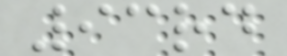93rd
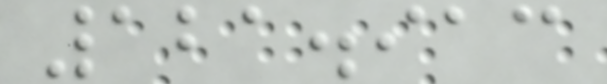121.913
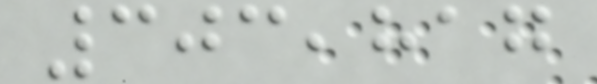303,817
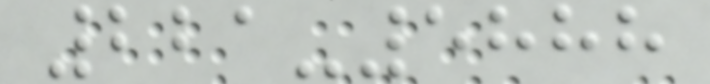221-5888
